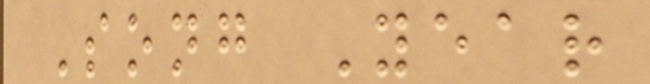Song Year
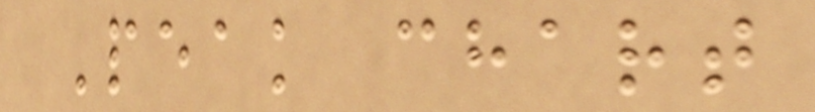Peak chart
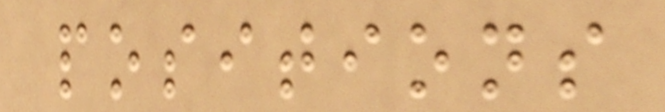positions
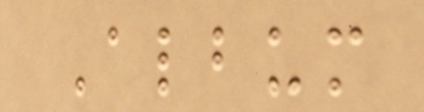Album
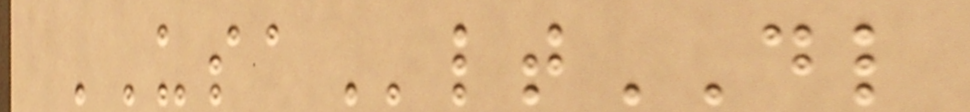USAltDL
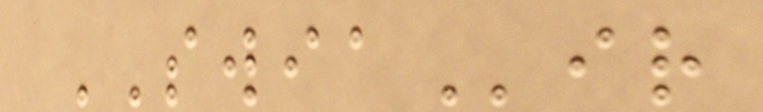SWIAir
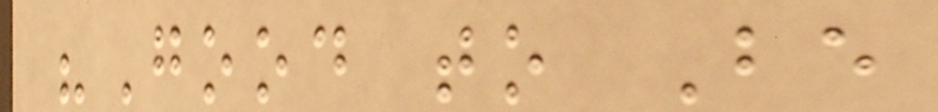"Good to Be
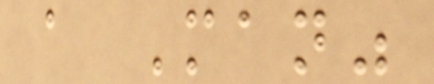a Man"
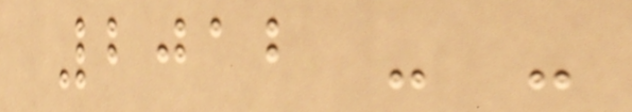2012 - -
